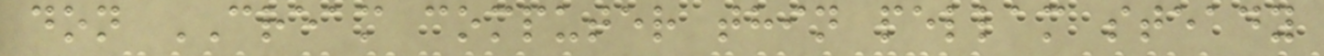don CREAM computer thin pellam steady
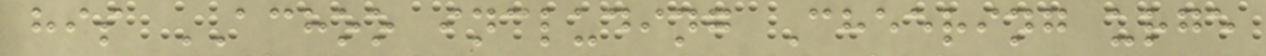his ACHOO including Cheering urge
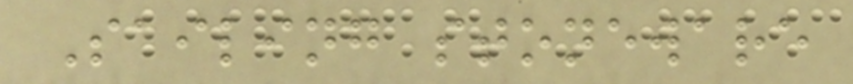Sailing stoneware
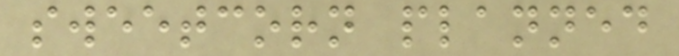sweetcorn planned
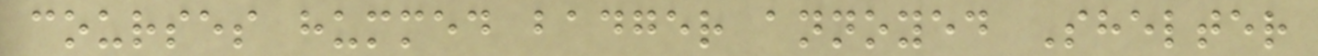courses hummed badger annoyed Shelter
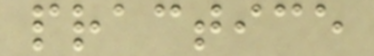practice
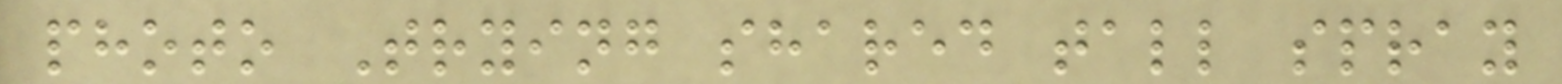photo Trying shared tall spray
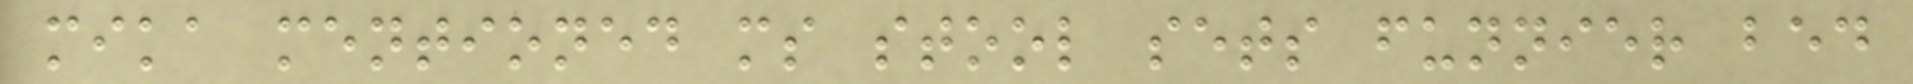mika mentioned ms stool sets funnier bed
